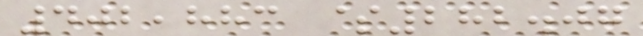402,883 $282.07
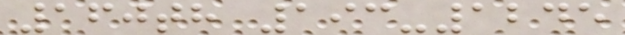160th 193-1245
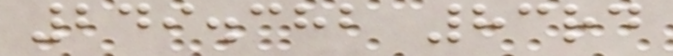249.382 83rd
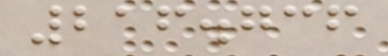216.736
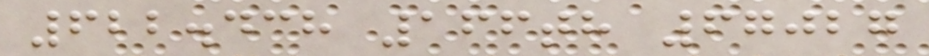622.438 166th 67027
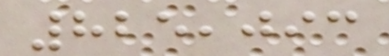825,093
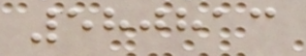580813
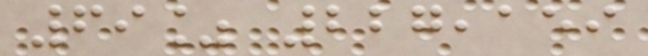69% 227,159
